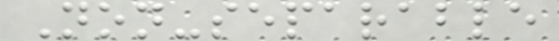Non-separable
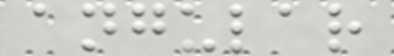angular
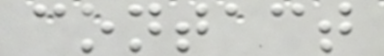contact
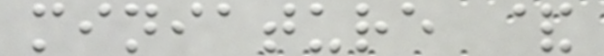miniature &
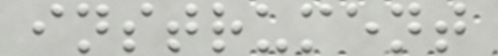instrument
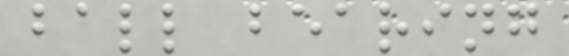ball bearing
